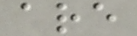are
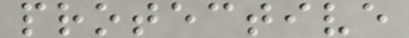protective
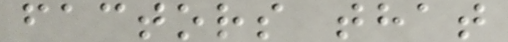factors that
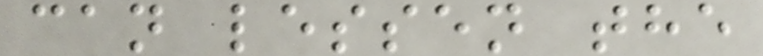can lessen the
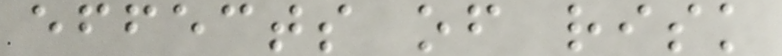effects of risk
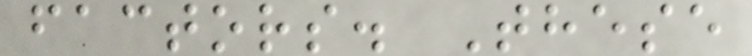factors. These
